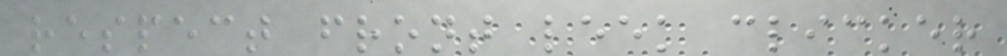respect front leek clicker
